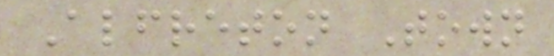Alfreton Town
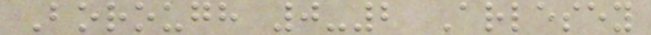Borough 0-2 Arlesey
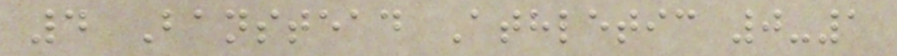4 Banstead Athletic 0-1
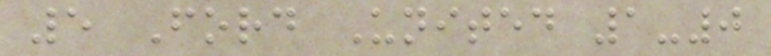5 Ford United 1-0
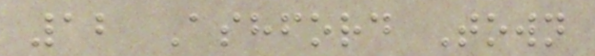12 Ashford Town
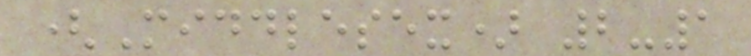(Middlesex) 2-1
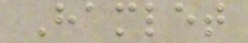Hamlet
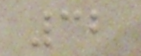32
